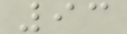93
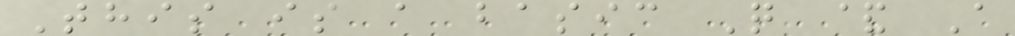This is a basic Q & A
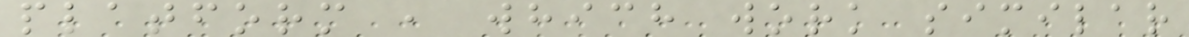platform , which work similar
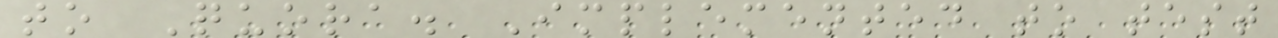to Quora. Implemented to test
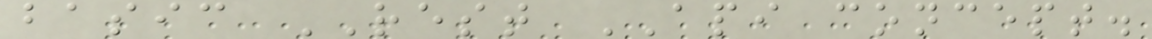basic REST API concept.
